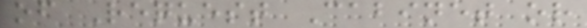of Request Cabinet or
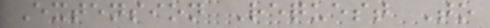Extension Request To
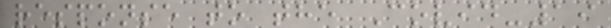response to the Covid-19
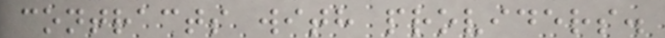contracts with providers.
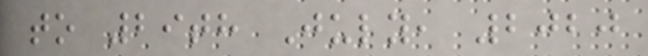to 29th July, 2020
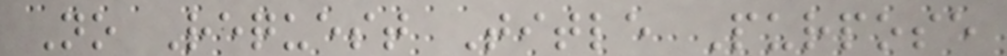No Request Title Purpose
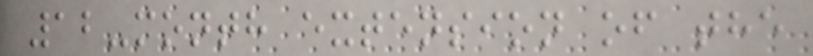12-month extension of the
